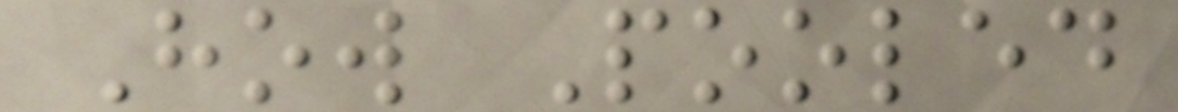How Pooled
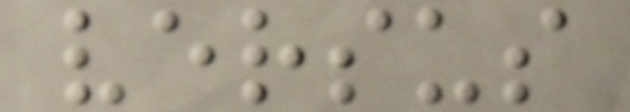versus
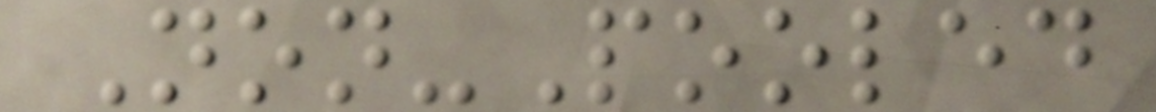Non-Pooled
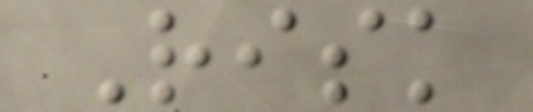Risk
